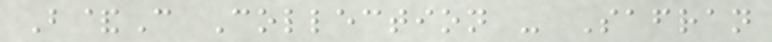B&C Collection - Safran
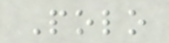Polo
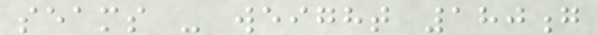seams - weight 180g
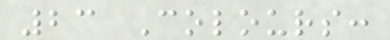23 Colours:
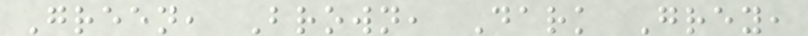Green, Brown, Dark Grey,
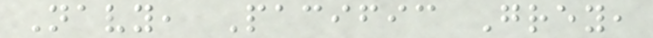Navy, Pacific Grey,
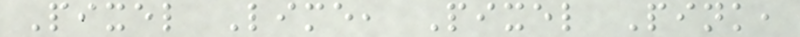Pixel Lime, Pixel Pink,
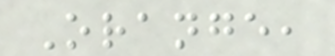Orange,
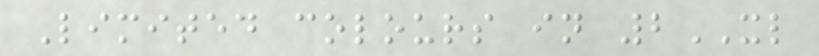Limited colours in 2XL
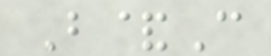B&C
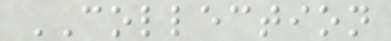COLLECTION
